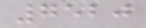7520
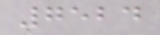7524
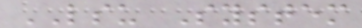LSU System
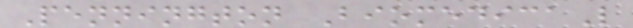Pennington BiomedicaL
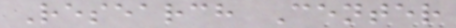Research Center
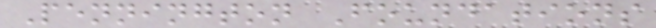Pennington Foundations
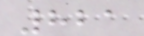821
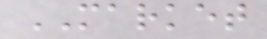MARKET
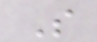S
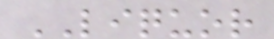LIQUOR
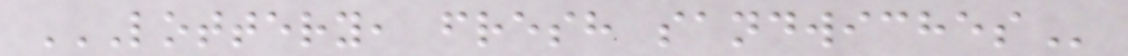LOTTERY, FRESH SANDWICHES
